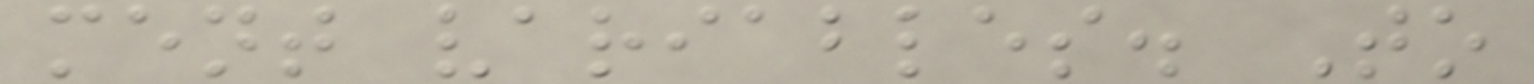ment variables. To
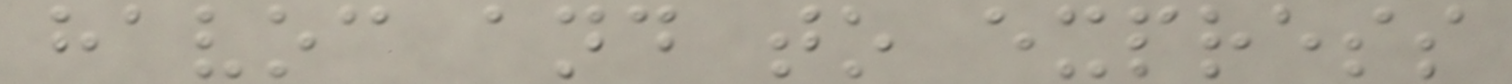havoc and to express
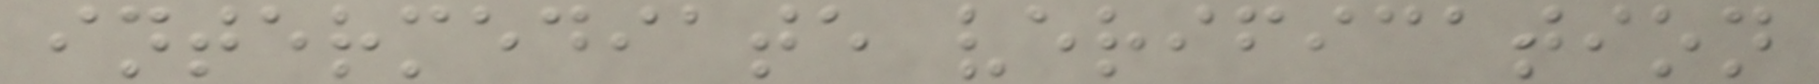intermediate verification
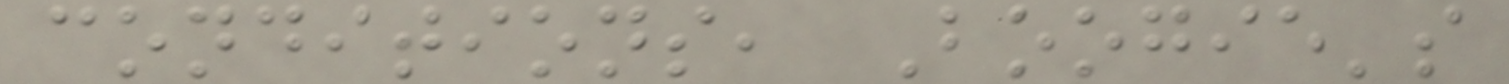conditions, Boogie's
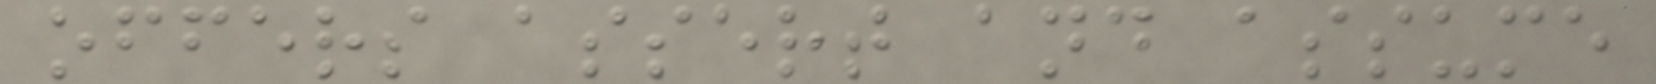offers assert and assume
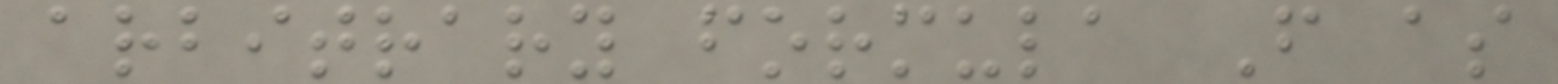arbitrary formula F as
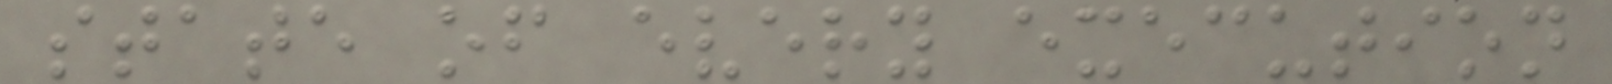state of every execution
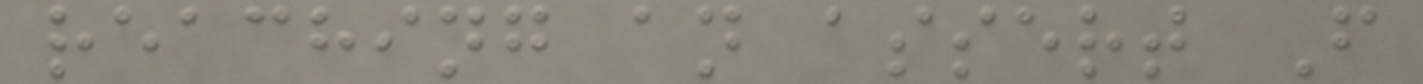reaching an assert F
